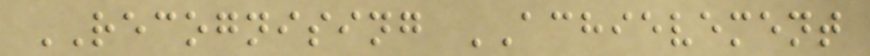RECOGNISING ACHIEVEMENT
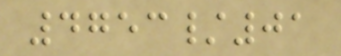4753/01
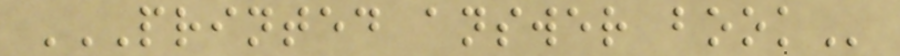PRINTED ANSWER BOOK
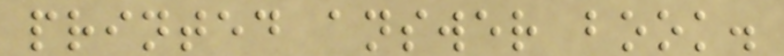printed answer book.
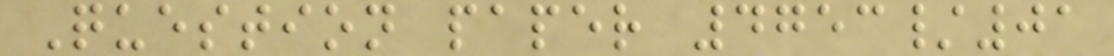Question paper 4753/01
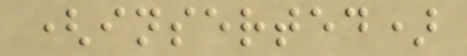(inserted)
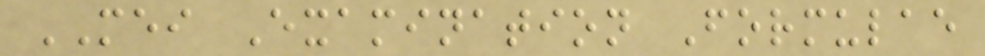MEI Examination Formulae
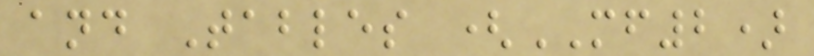and Tables (MF2)
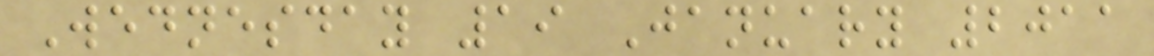Wednesday 19 January 2011
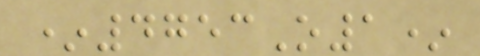*4753O1*
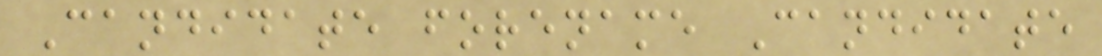Candidate forename Candidate
